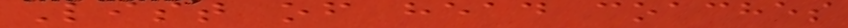List of head coaches
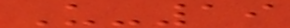U-19
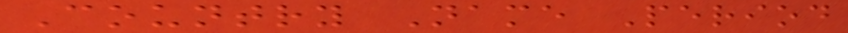Country Name Period
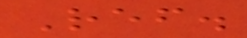Ref.
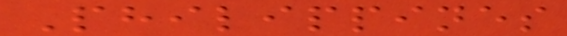Philippines
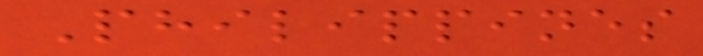Philippines
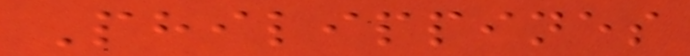Philippines
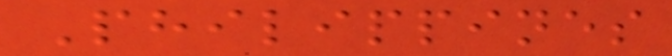Philippines
